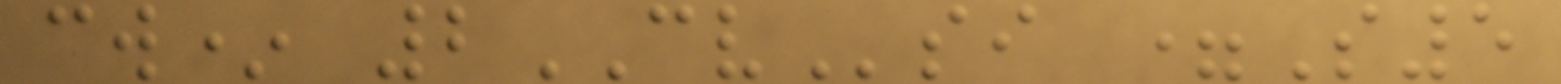cw* 2CVsi =S5
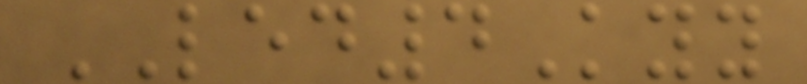LED4Kyy
